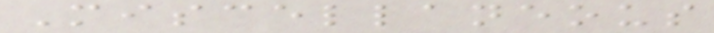Miscellaneous
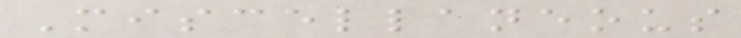Miscellaneous
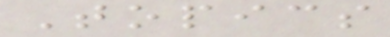Topics
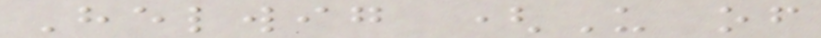Helwig (U of
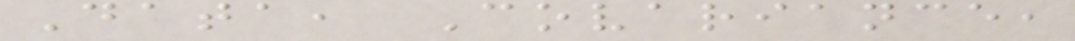Data, Covariance,
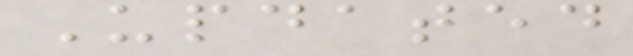Updated
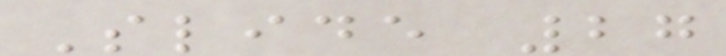Slide 27
